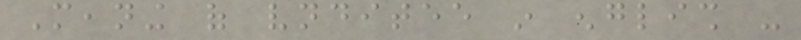Meaning of vnditee in english -
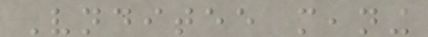Vnditee meaning
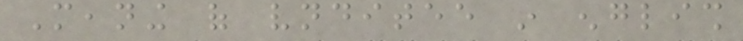Meaning of vnditee in english
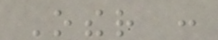Other :
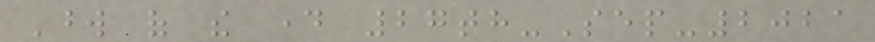Word of the day 27th-Sep-2021
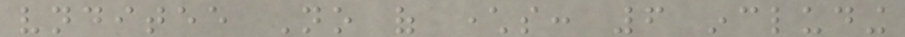vnditee No of characters: 6 including
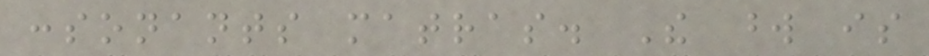consonants matras. The word is
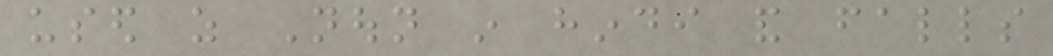used as Noun in hindi and falls
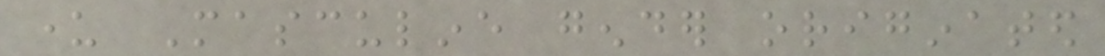under Masculine gender originated
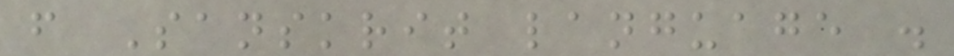from Sanskrit language .
